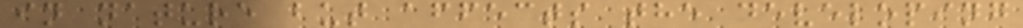in nature but affects the developing
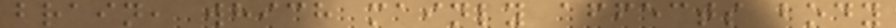brain, which mainly affects body
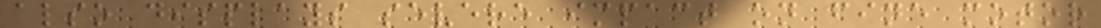also displays severe impact on fine motor
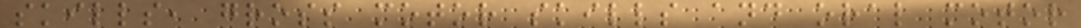skills, gross motor skills and oral motor
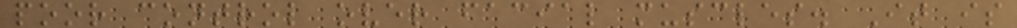poor control over facial muscles. It is
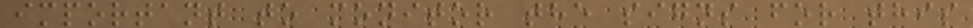important to monitor the signs for this
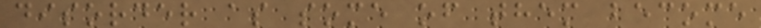disorder as some of them become
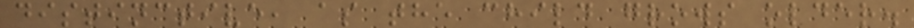distinctive, as the child grows older.
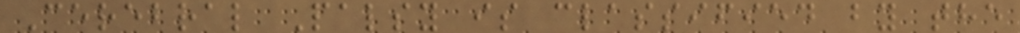Cerebral Palsy is classified by the
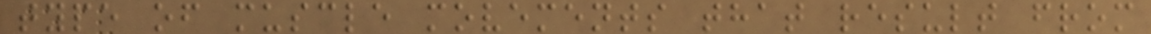type of muscle movements that result from
